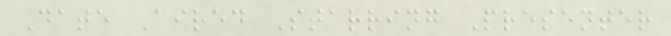Date Aired Starring Presenter
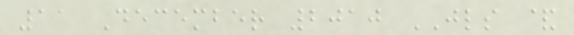11 December 2010 JLS &
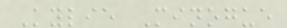Kylie Minogue
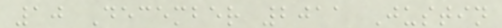10 December 2011 Justin
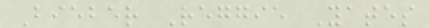Bieber Reggie Yates
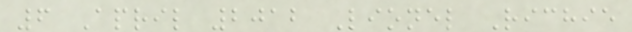6 April 2012 Lionel Richie
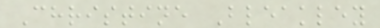Christine Bleakley
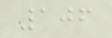106
